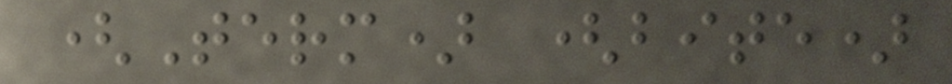(Term) (bite)
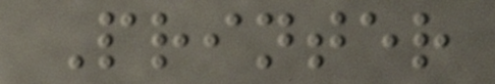Printer
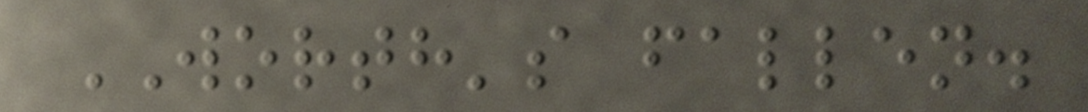WORTH's fallen.
